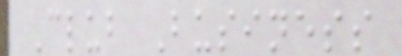Club Business
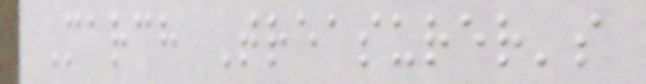March Treasurer's
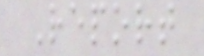Report
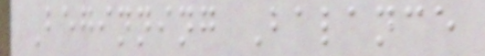Beginning Balance
